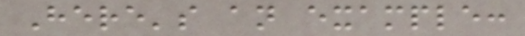Here's an example:
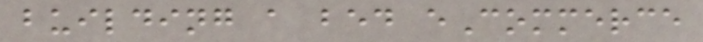building a bed eCommerce
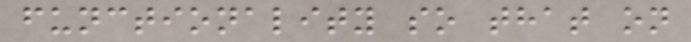functionality so that on
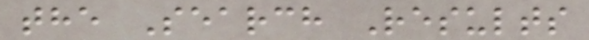the Search Results
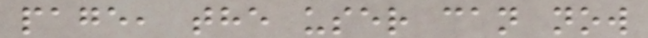page, the user can now
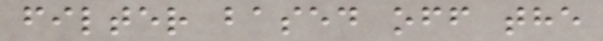filter based off the
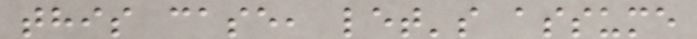this case, let's assume
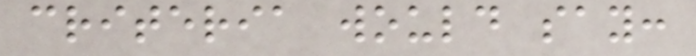criteria would say:
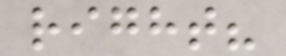right?
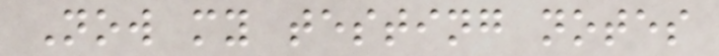Now my testing notes
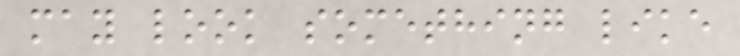may look something like
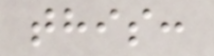this:
